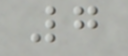7
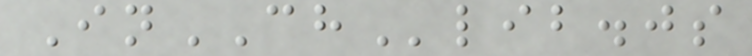InCHlib.js
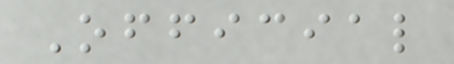Official
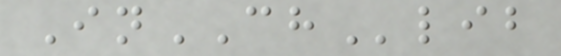InCHlib
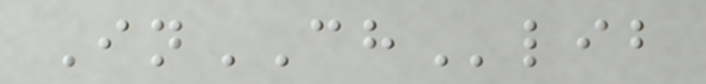InCHlib
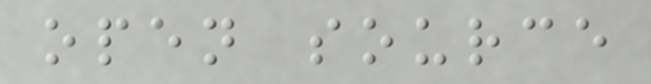open source
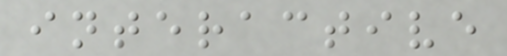interactive
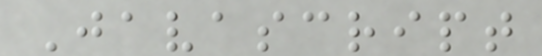Javascript
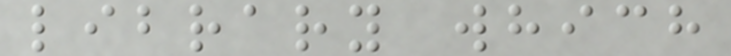library which
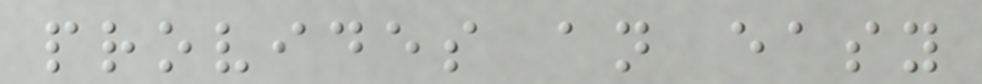provides an easy
